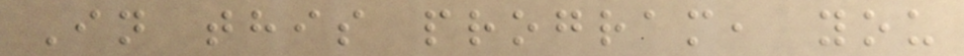In this program, you
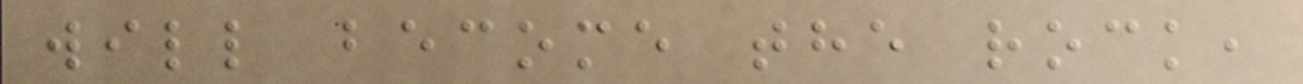will become the rock,
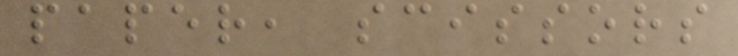paper, scissors
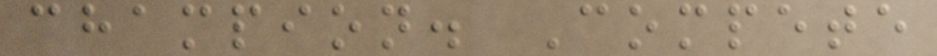champion. Compete
